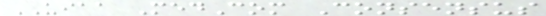UIAA MedCom Consensus
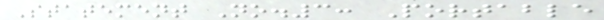Statement No.3: Portable
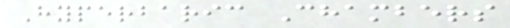Hyperbaric Chambers
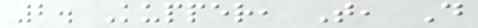2. Kupper, T, D
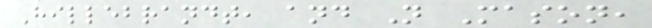Hillebrandt, and N Mason,
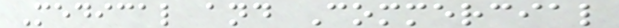Medical and Commercial
